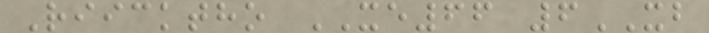Riicktho XE66 6XB
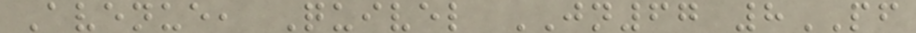Avenue, Quivel JN67 8PF
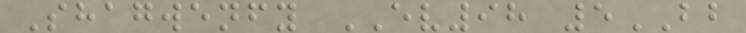Shagwenfy EV98 5BB
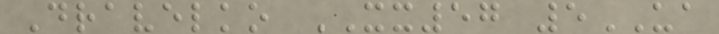Dravelko XX57 5UA
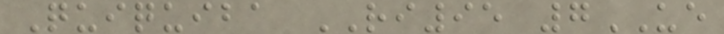Quiquiba RI95 7UE
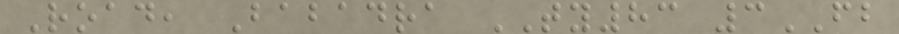Road, Babadra TY83 3FB
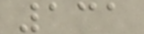131
